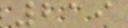219
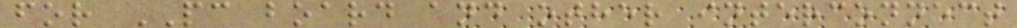for PC board and other interconnect
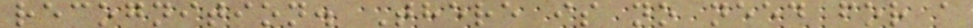recognition. There is no need for a
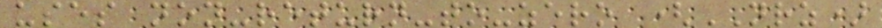uses non-return-to-zero (NRZ)
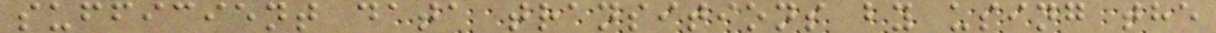sufficient data transitions by using the
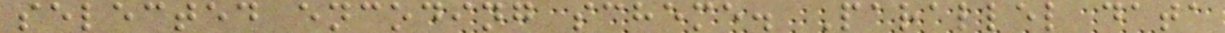selected encoding scheme. Parallel data
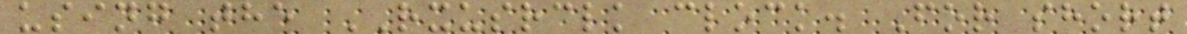using the RXUSRCLK clock. For short
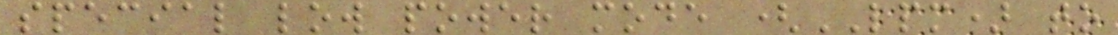special low power mode (LPM) to
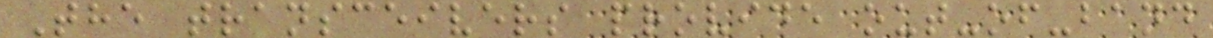The transceivers provide out-of-band
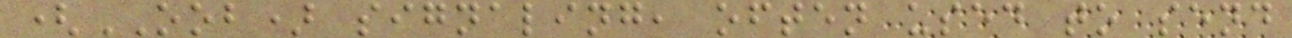(OOB) signaling, often used to send
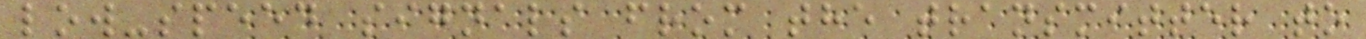low-speed signals from the transmitter to
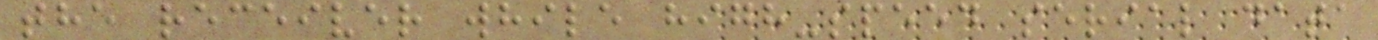the receiver while high-speed serial data
